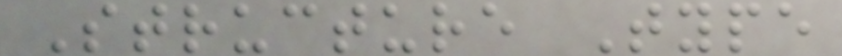Structure Type
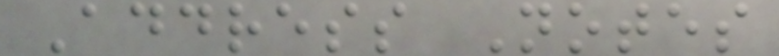Address Notes
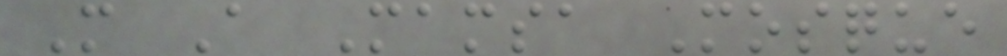M A Mamsa Mosque
